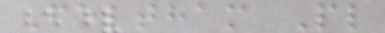Feltham Pl
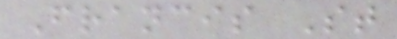Francis St
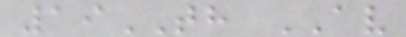19TH AV
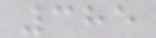385
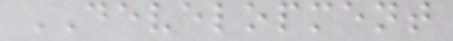DEVELOPMENT
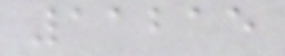11215
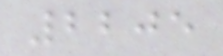2205
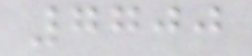7700
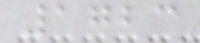1723
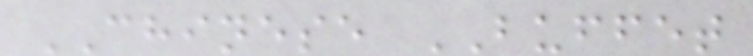CHINESE BUFFET
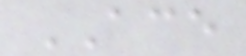ACE
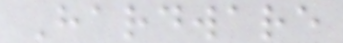Hardware
